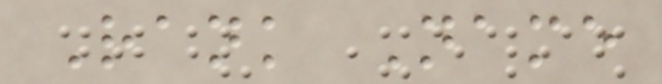Rank Name
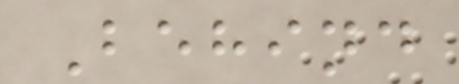Behind
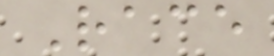Race
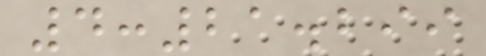4:21.299
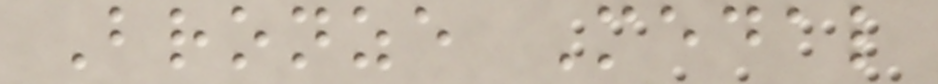Bronze Medal
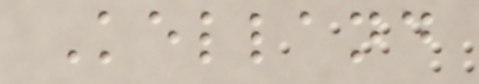Kelland
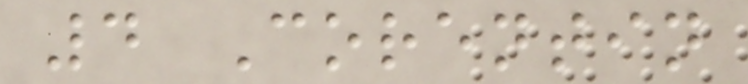4 Corentin
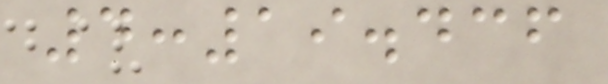4:19.436
